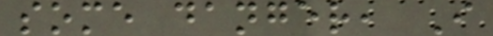some danger, I
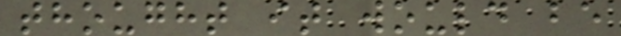thought it would be
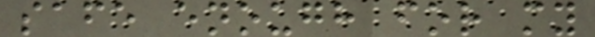safe enough for my
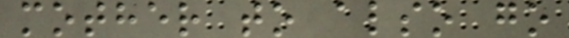mother to also go
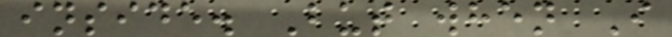inside. But when I
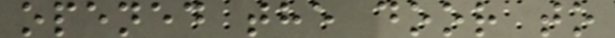opened the door to
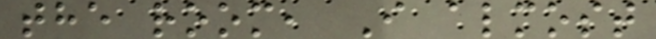the room, I almost
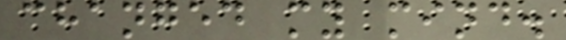changed my mind.
